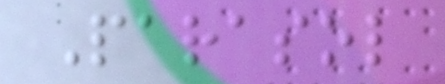Parasol
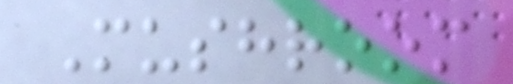Mushroom
